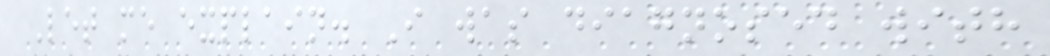Let me explain. I was diagnosed with
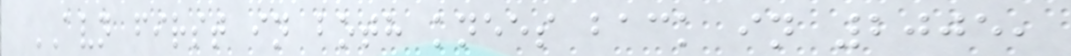AVN first in both knees back in 2005,
